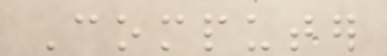Computer
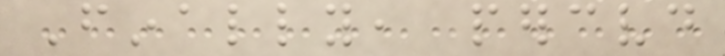Finally, perceived
